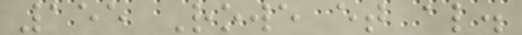155 Rowe et al.
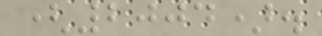(2004).
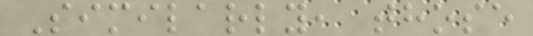Similarly, those
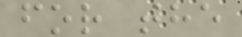for the
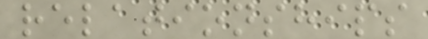relationships
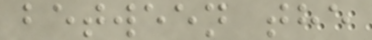between the
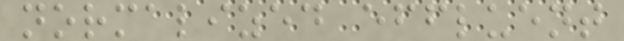normalized effluent
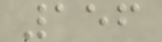156
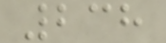238
